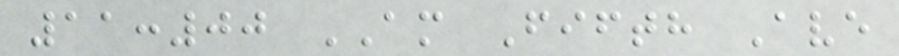11:00 AM Fifth Ave
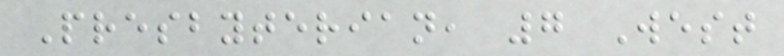Presbyterian, 7 West
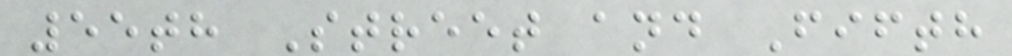55th Street and Fifth
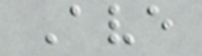Ave
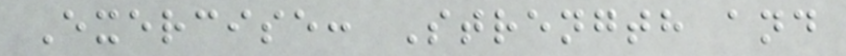Exercise: Strength and
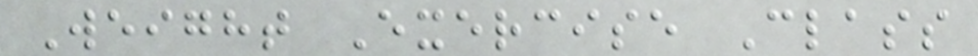Weight Exercise Class
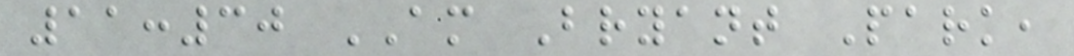11:30 AM Bryant Park,
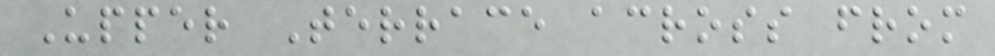Upper Terrace across from
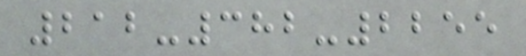212-382-2255
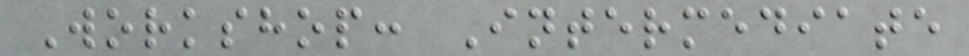Workshop: Intermediate
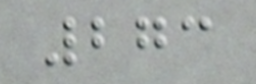273
